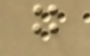g
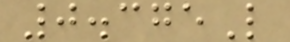0.375L
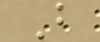B
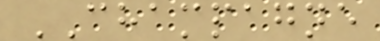CHAMPAGNE
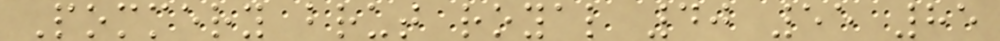Pommery brut royal 40 55 85
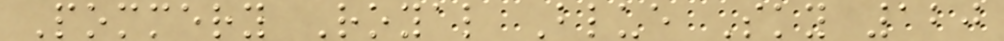Pommery Royal Blue Sky 120
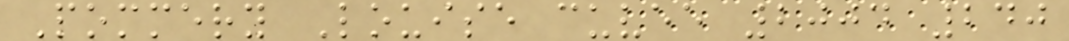Pommery Louise cuvee 2004 240
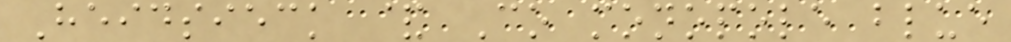Heidsieck & Co monopole blue
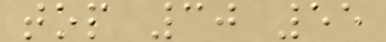top 30 55
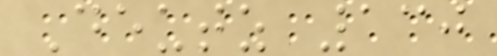Deutz 130
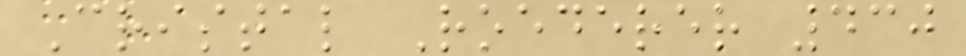Cristal Roederer 430
